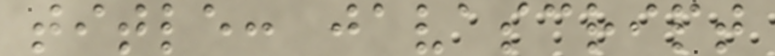title: javascript
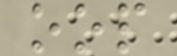oop
